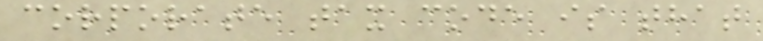corporate tax code is that
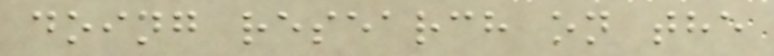doing research on the
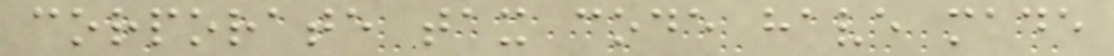corporate tax code have made
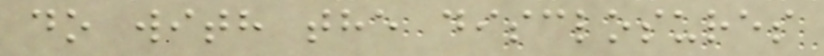do with the disclosures
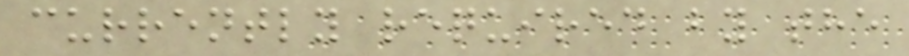currently required by the
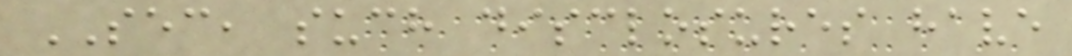SEC, such disclosures have
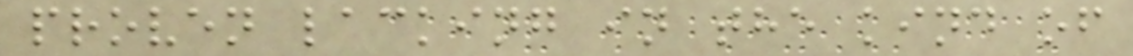proven lacking in the kind of
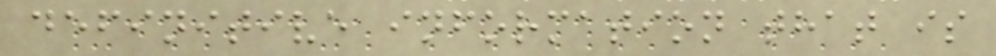definitive information that is
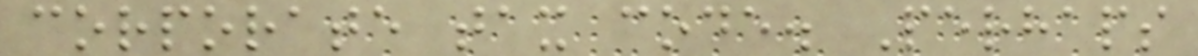corporate tax code. Perhaps
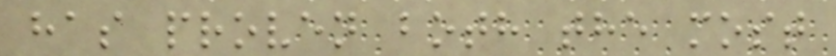has proven both the most
